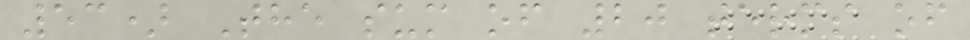53) The sum of 20 terms of
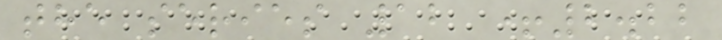the series 12 +2.22
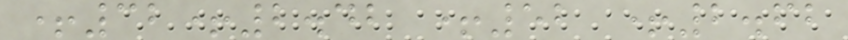+32+2.42 +52 +2.62
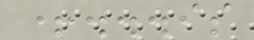+...is
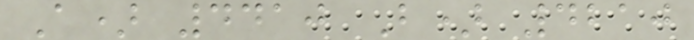A) 4410 B) 4210
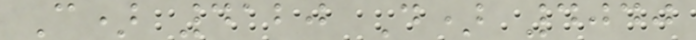C) 4120 D) 4040
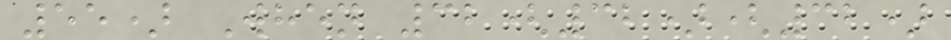55) When 32(32)(32)
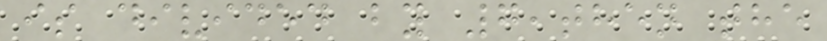is divided by 7,then the
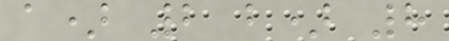a) 2 b) 8
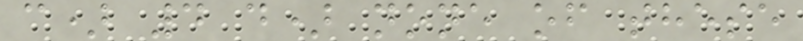c) 4 d) none of these
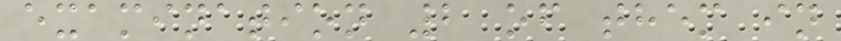examination 2 of them in
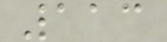113
